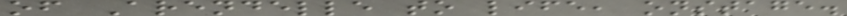of Arendelle to life, onstage.
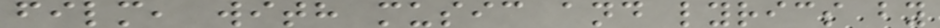film, with music and lyrics by
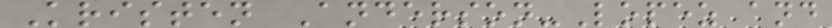Kristen Anderson-Lopez and
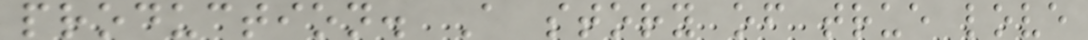production. A story of true love
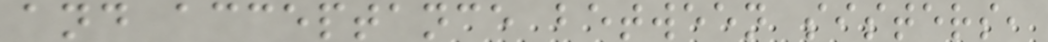and acceptance between sisters,
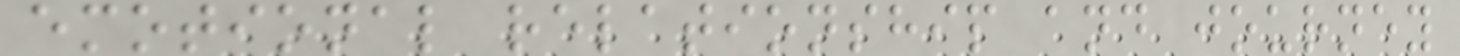emotional relationship and journey
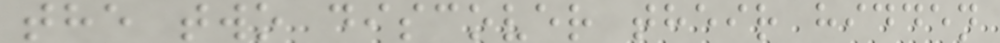the two discover their hidden
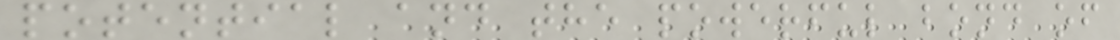potential and the powerful bond of
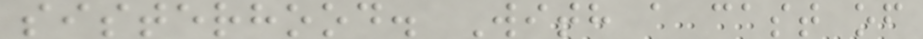sisterhood. With a cast of
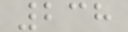238
